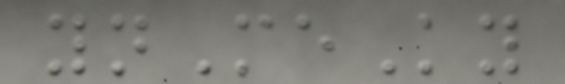ynMeKy
